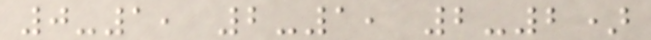0-1, 2-1, 2-2)
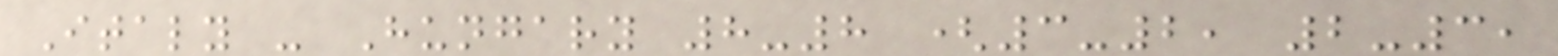Italy - Hungary 8-8 (3-2, 2-3,
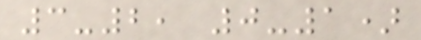3-2, 0-1)
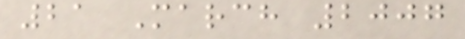21 March 2007
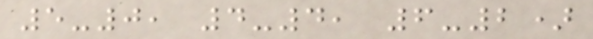5-0, 4-4, 6-2)
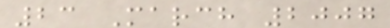23 March 2007
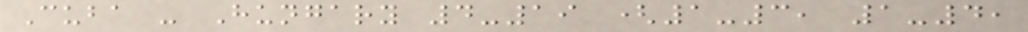Cuba - Hungary 4-19 (1-3, 1-4,
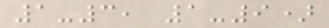1-3, 1-9)
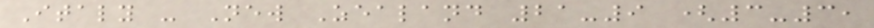Italy - New Zealand 21-9 (3-3,
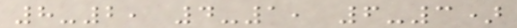8-2, 4-1, 6-3)
